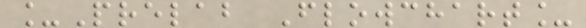_Prelab Flowchart_
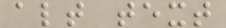alt text
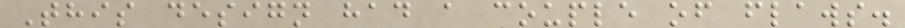This design had a couple of flaws.
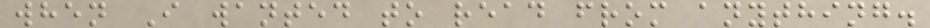when I wanted to read from anything.
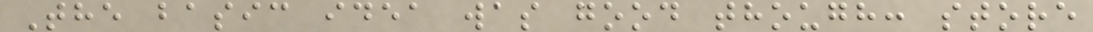The basic idea was good though: store
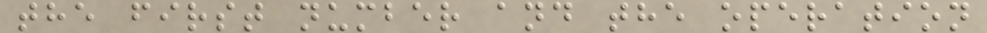the first number and the operation
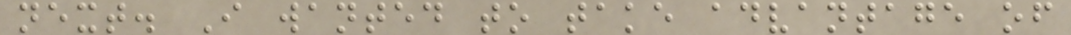next. I wanted to take advantage of
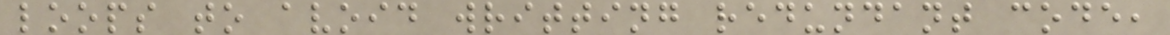loops to avoid writting redundant code,
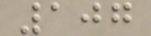107
